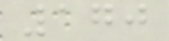170
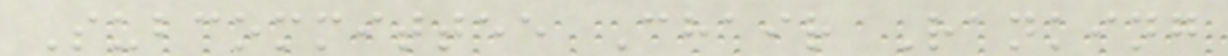Subcommittee Chair Ranking
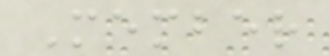Member
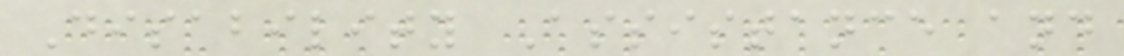Disability Assistance and
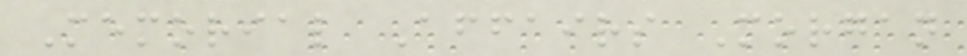Memorial Affairs Morgan
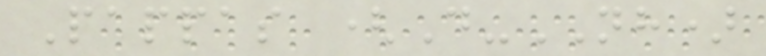Pappas (D-NH)
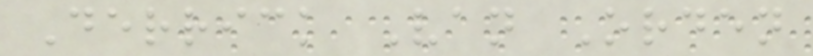Derrick Van Orden
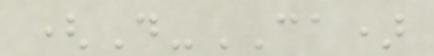(D-CA)
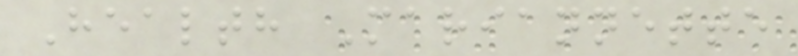Health Mariannette
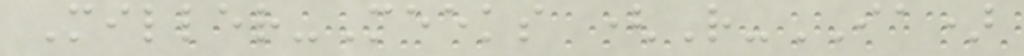Miller-Meeks (R-IA)
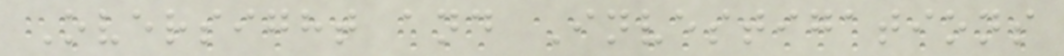Oversight and Investigations
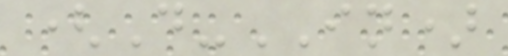(D-IN)
